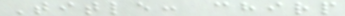Title: chirp
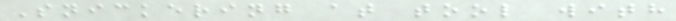Snickering at tool with
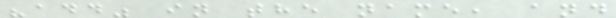"add" in the name, and
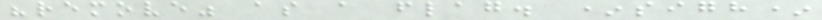"remove" as a flag. *sigh*
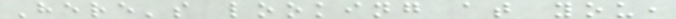Here's looking at you,
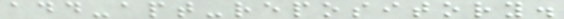add-apt-repository.
